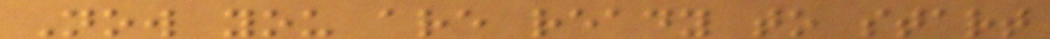Now you are ready to start
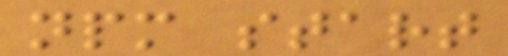npm start
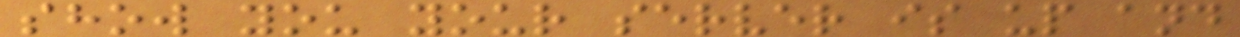show you your server is up and
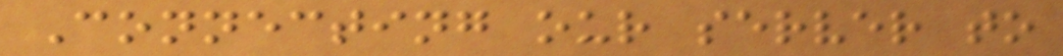Connecting our server to
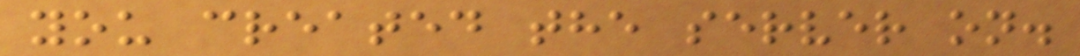you created the server on.
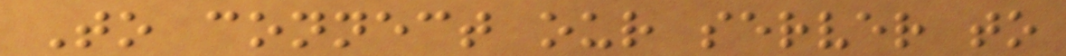To connect our server to
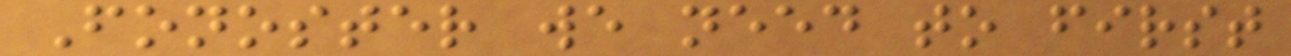Fonoster we need to first
